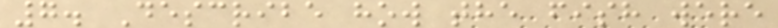7. Describe how the fish were
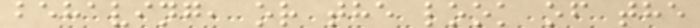behaving, or the look of the
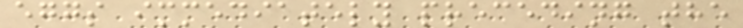eggs immediately preceding the
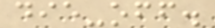die-off.
